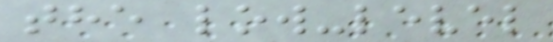the low-level
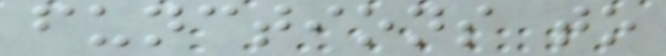functions to
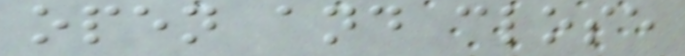open and close
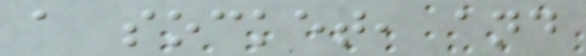a socket, and
